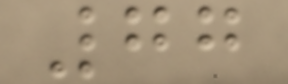77
